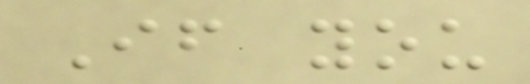If you
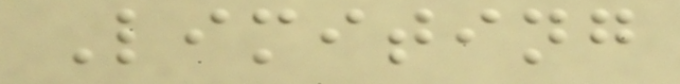Limiting
